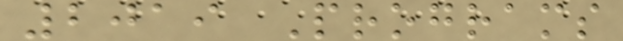2019 Programs
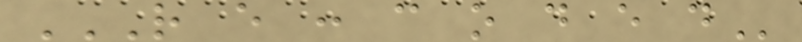R E : C O D E D
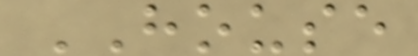HOUSE
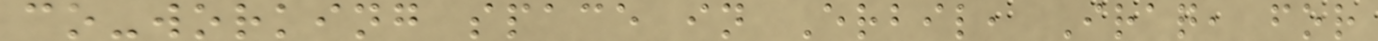co-working space in Erbil, Iraq, for
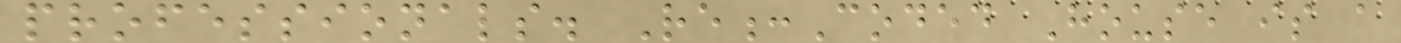professionals. Re:Coded House is a
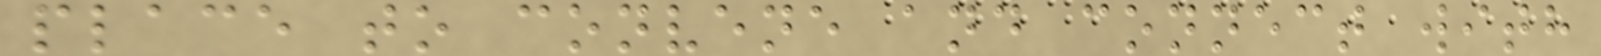place to convene and connect with
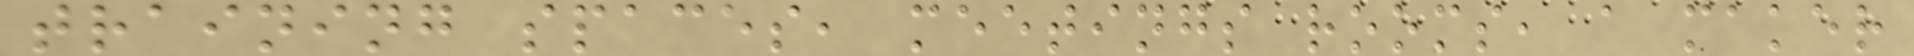training spaces, meetings rooms, a maker
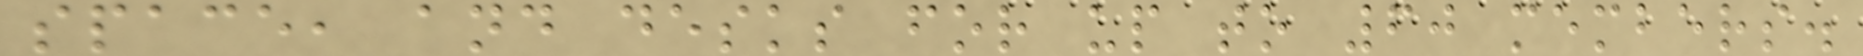space, and desks for up to 60 members.
